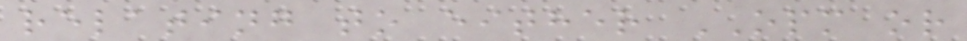relating to either OPM or
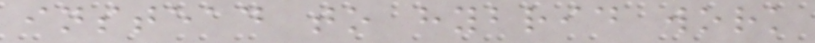instead to hybrid work
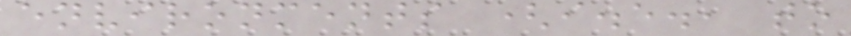environments (i.e., to
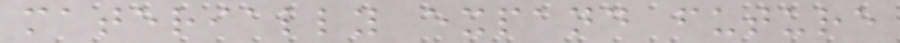materially expand future
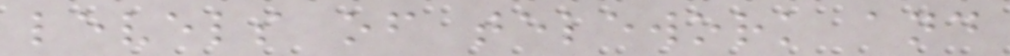levels of telework and
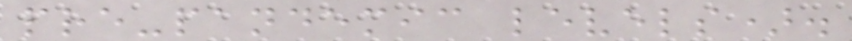pre-pandemic levels).
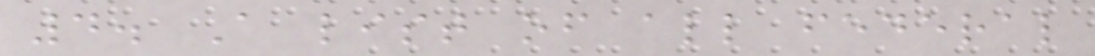4. A list of all federal
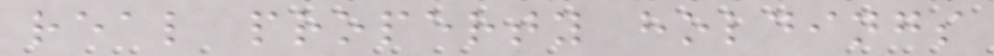real property holdings
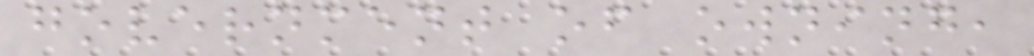government of owning,
